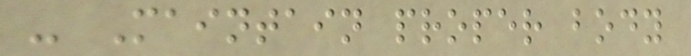- Maintain proper body
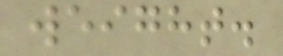weight.
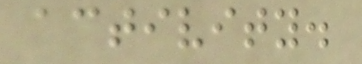activity.
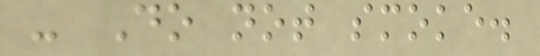- Do not smoke.
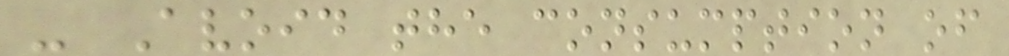- Avoid the consumption of
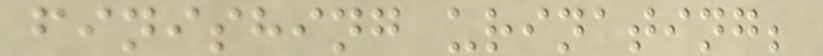finishing urinating;
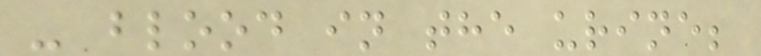- blood in the urine;
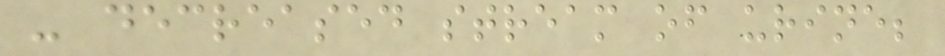- decreased stream of urine;
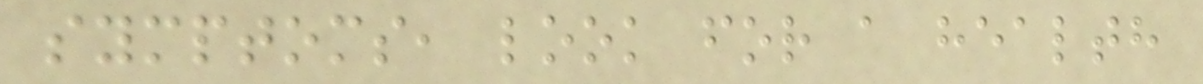symptoms, look for a health
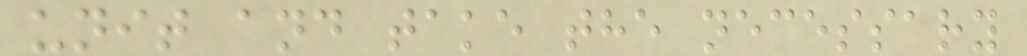unit and take the necessary
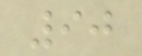90
